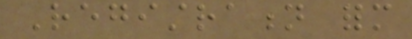Registration form
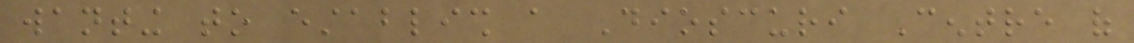wanting to establish a Dioscuri Centre of
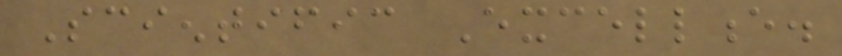Scientific Excellence.
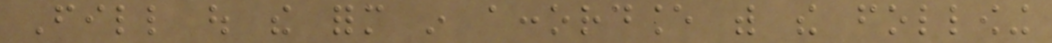Fill out the form in accordance with the following
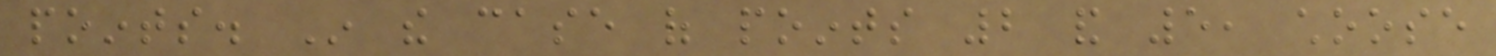points. In the case of points 2 and 5, choose
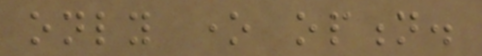only one option.
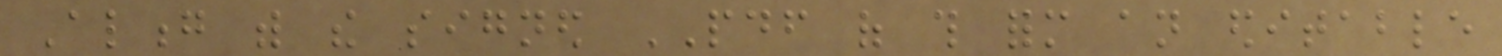Along with the signed PDF of this form an editable
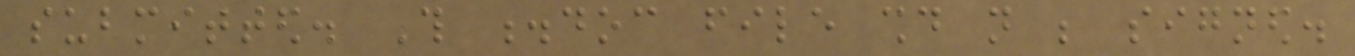submitted. This .doc file should not be signed.
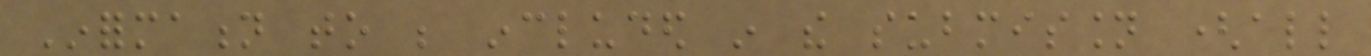Information to be included in the submission (all
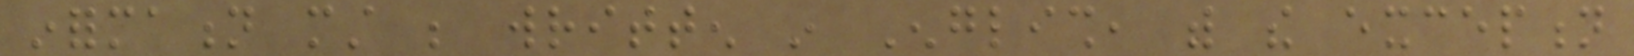information must be written in English, with the exception
